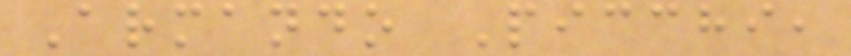Armando Picchi,
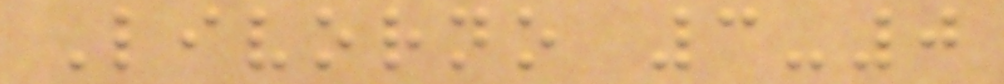Livorno 3-0
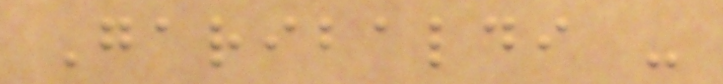Garibaldi -
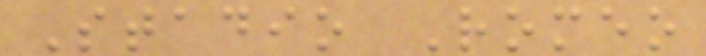Stadio Romeo
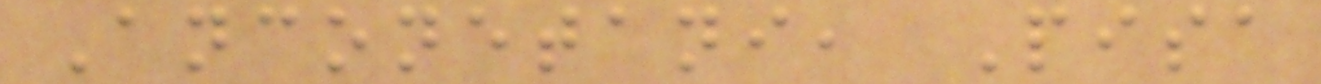Anconetani, Pisa
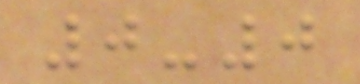0-0
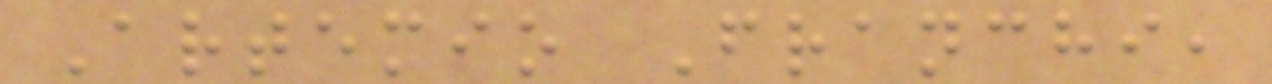Artemio Franchi,
